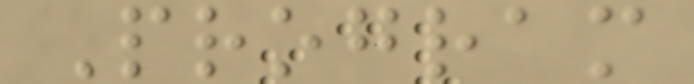Program
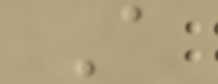A
